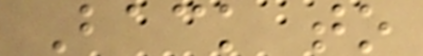Back to
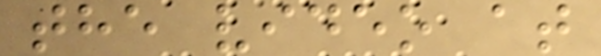the video at
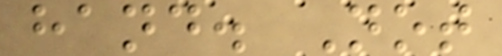hand. Not
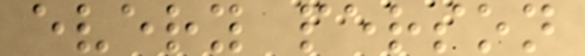every person
